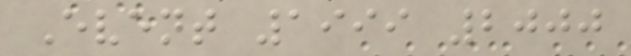Event 1999 2000
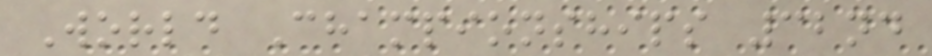World Championships 32nd
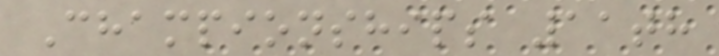Championships 11th
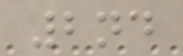2nd
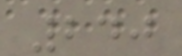240
